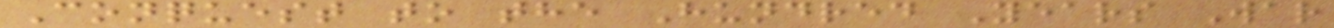Conquest to the Hundred Years War
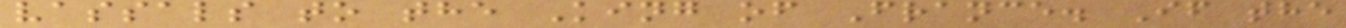vassals to the King of France. If the
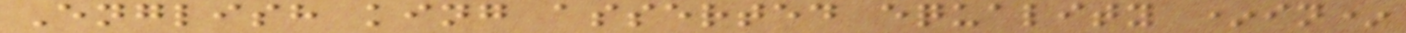English king asserted equality *in*
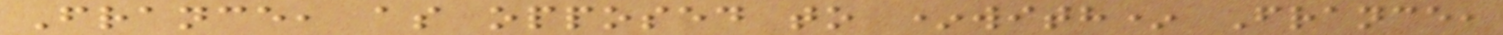France, as opposed to *with* France,
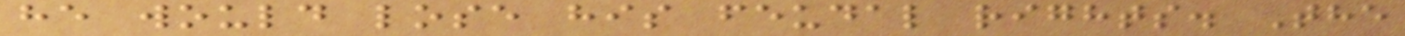he would lose his feudal rights. The
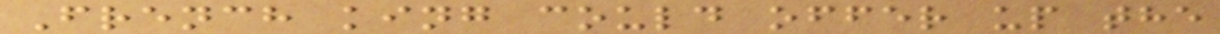French king could offer up the
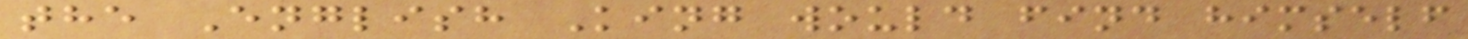the English King would find himself
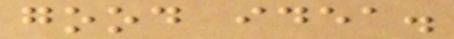good idea.
